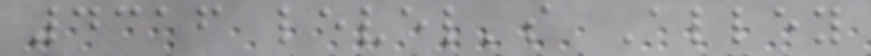4316 level's Alley
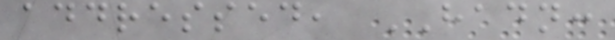addressed, HADN:
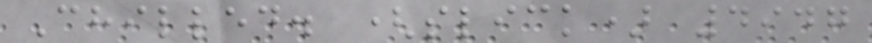Chilled. (slick) 4947
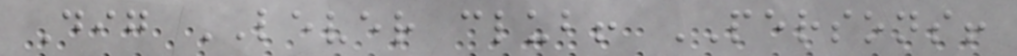Dig LEVER club! PERSONS!
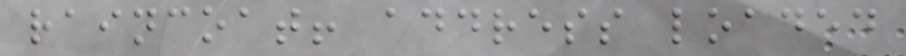raincoat! address loaded
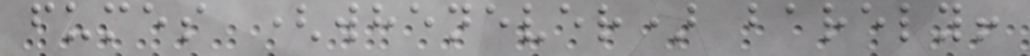fumes (whenever) barely!
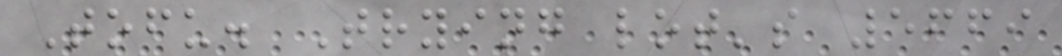Tofu. Trying lot's 5669
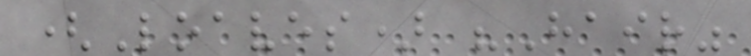(Loaves) "Hair"
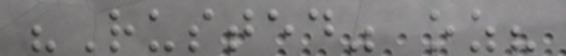"Rusted" oz?
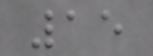15
